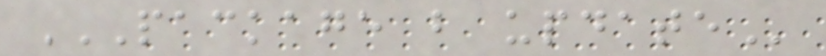PACKAGE B UPDATE
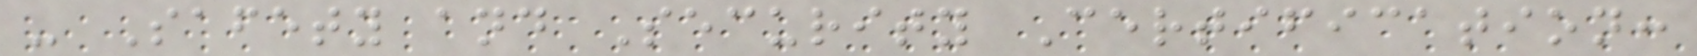- Safety and Security Certification:
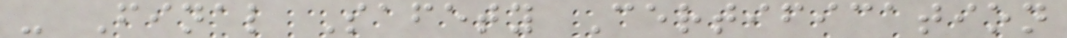- Final Safety Certification
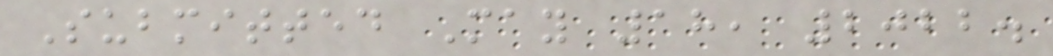Submitted May 18, 2022.
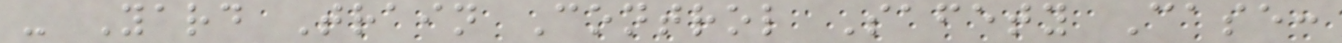- Yard Train Control Safety Case:
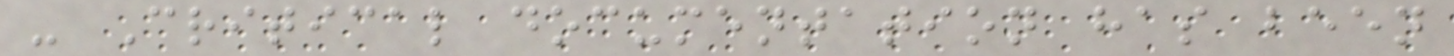- Critical documentation has been
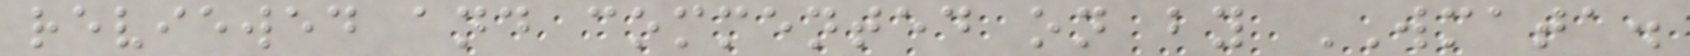reviewed and commented on by WMATA.
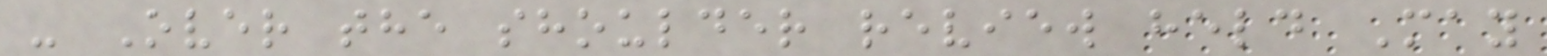- Over the shoulder review held May
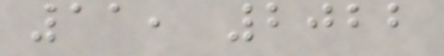11, 2022
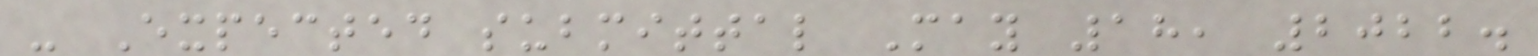- Expected submittal May 18, 2022.
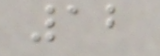12
